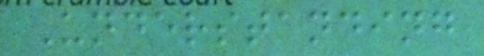Understanding
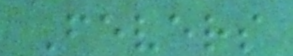Fevers
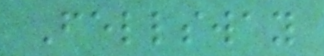Fellsway
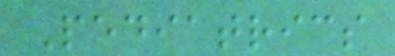Pediatrics
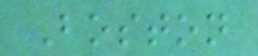Boston
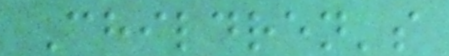Children's
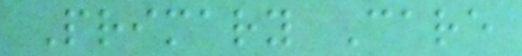Primary Care
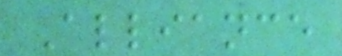Alliance
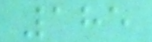185
